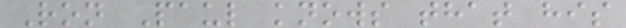Ron Paul knows that his
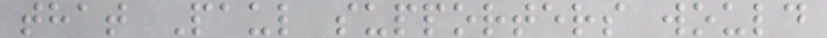that Paul supporters would
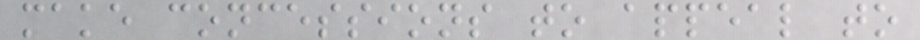make concessions to appeal to
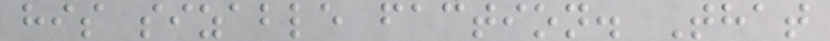his sizable faction. That
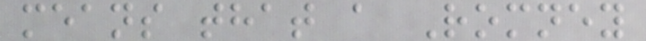means that a Romney
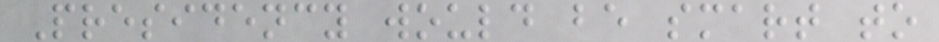Presidency would be smart to
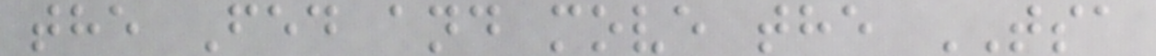the Fed and move the TSA
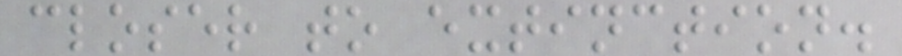closer to extinction.
